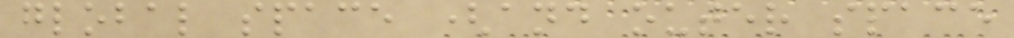global space (and outer space
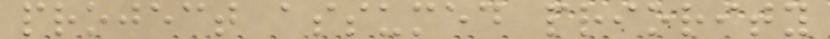project assumed priority
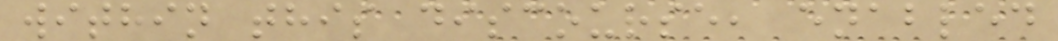within this discourse, enabled
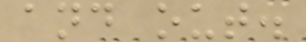and out.
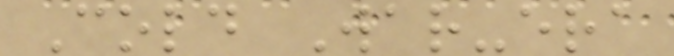Cold War-era
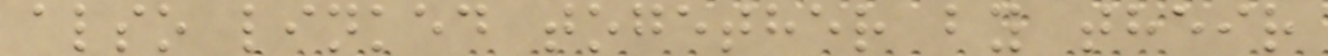also linked together by their
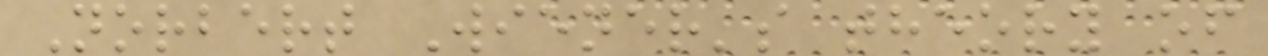Norbert Wiener's theory of
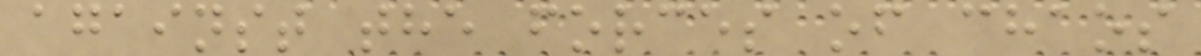against the forces of chaos
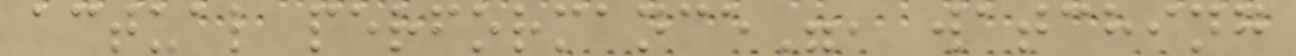actual performance", watching
